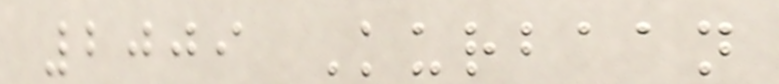2009 Kurbaan
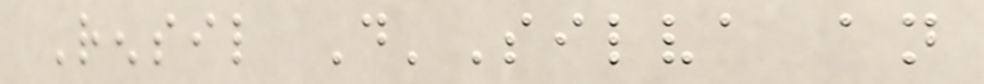Rensil D'Silva an
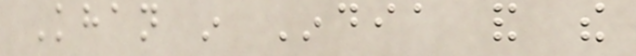Khan in India and the
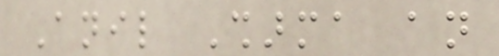Anil Sharma an
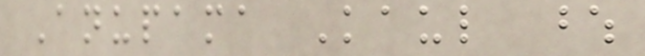Anupama Kaul whose
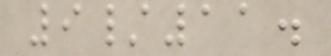9/11.
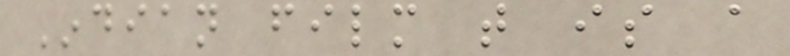Indian film that is a
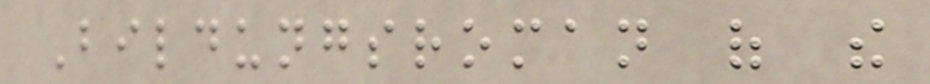Bildungsroman of the
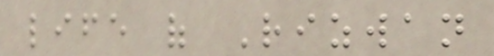life of Rizwan
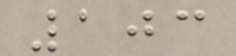103
